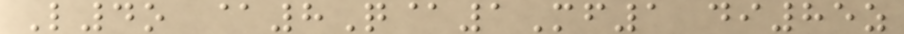L4o @8Q@1Mf1 di85z
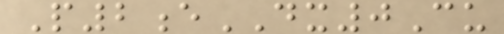P2eDX0Cu
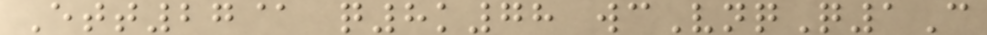Ett27@ q8k78 wcVnqQ1C
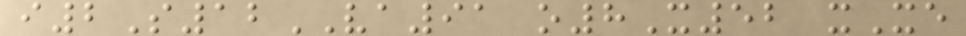i2S12VA91 o8X52 xXe
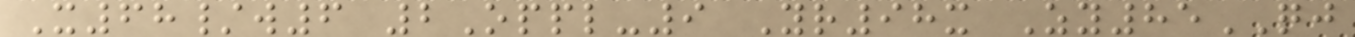X68/w6 2Oppl-9 Yr98x Zy85QJ
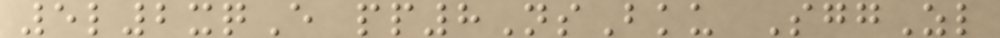5l2xqE pp8NsBku SggZl
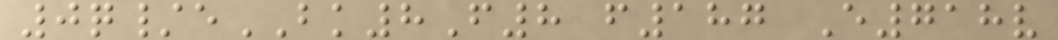0q/eBK8F8 f187 E718v
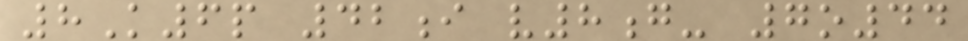8K6p 42i v8g- 7o44
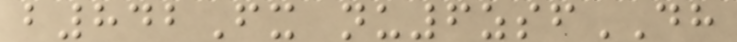b842Fx nu6zsfDH
